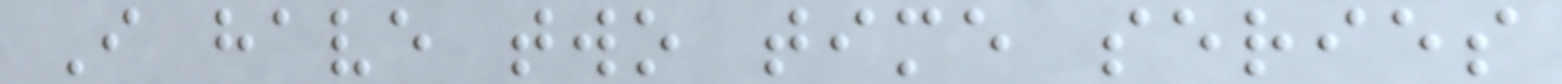I have two time series
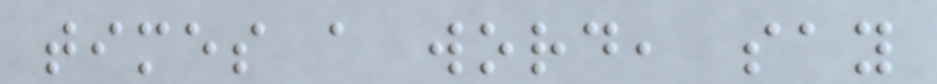times a word, say
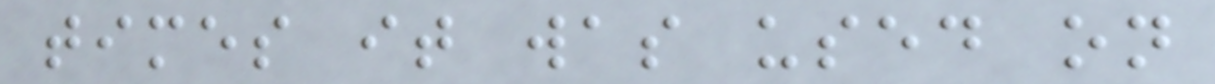times it was used on
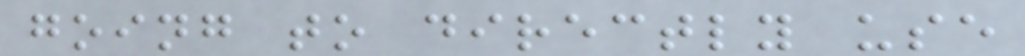going to directly use
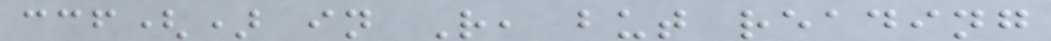ccf() in R, but reading
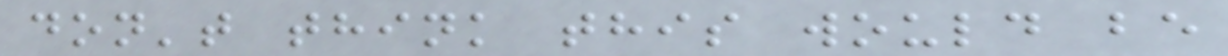don't think this would be
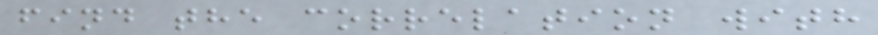find the correlation with
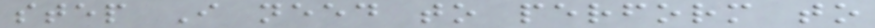step I need to perform to
